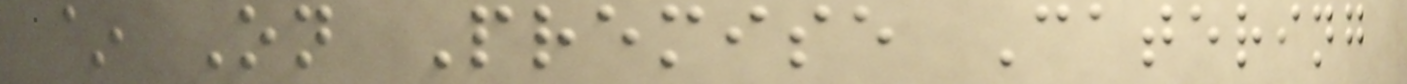~ On Premise Catering
